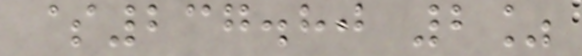$237.80 2%
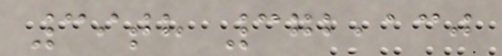39th 372,130
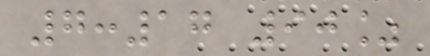7:17 90%
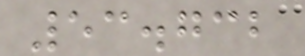53.732
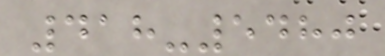418-5480
